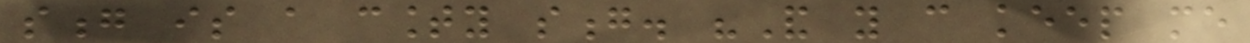song is a county song. "And you can keep me
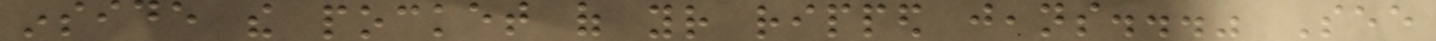inside the pocket of your ripped jeans..." See
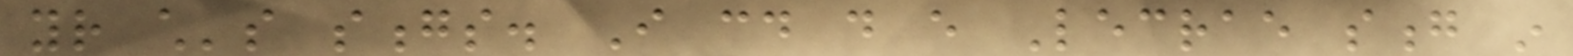your child's songs. I could do every Lecrae song in
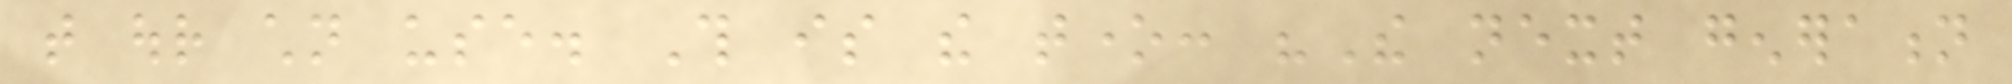that our children use. This is the tone: "The next generation
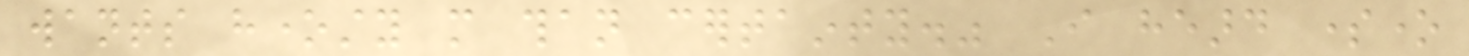wants honesty more than certainty." I heard someone
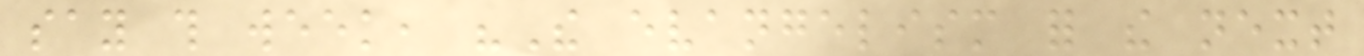say this week, "The evangelism for the next
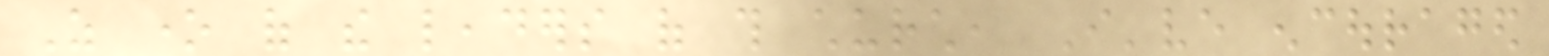As one of the leaders of this church, I've encouraged
